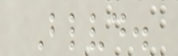Blvd.
